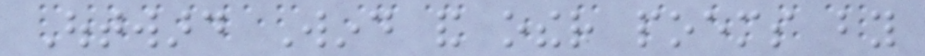Outward Wind and other poems by
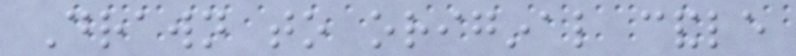Drawn to original candle
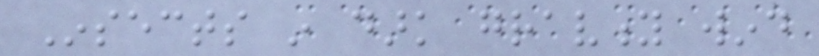Insects in dark gravity wind
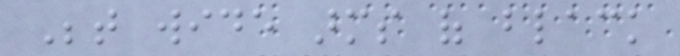Between wide arms of black
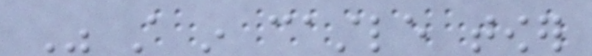Was still in castle tower
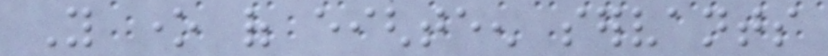You one of eighteen servants
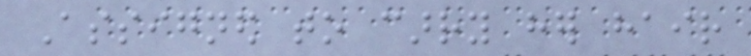Assigned to carry her hair
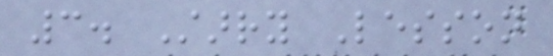3. Starry Lesson
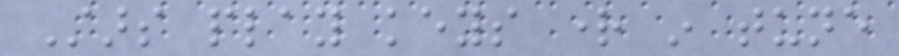Stars play keys right in tune
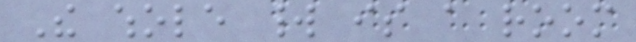The whole world is a room
